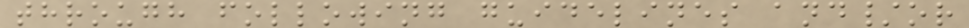through following guidelines and/or
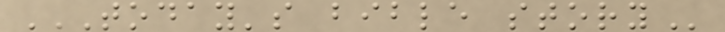TODAY'S BIBLE STORY
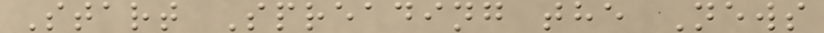Start Spreading the News
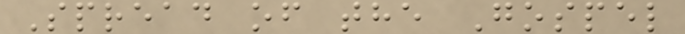Spread of the Gospel
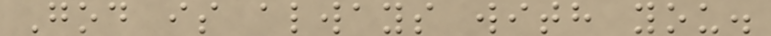God is always with you.
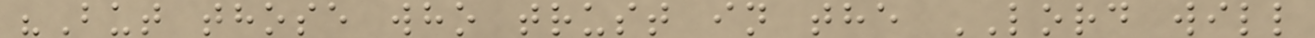"But those who trust in the LORD will
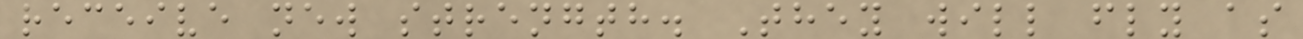receive new strength. They will fly as
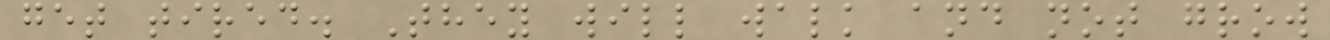get tired. They will walk and not grow
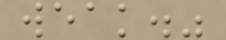weak."
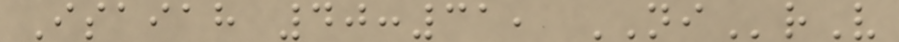Isaiah 40:31, NIrV
